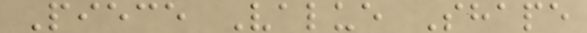Piece Value Shape
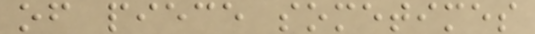of piece sometimes
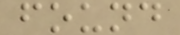found
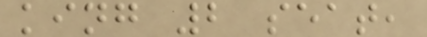king 2 seat,
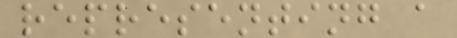representing a
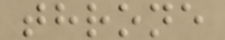throne
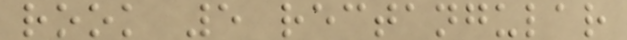rook 5 rectangular
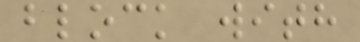block with
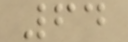64
